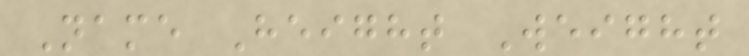Name Height Weight
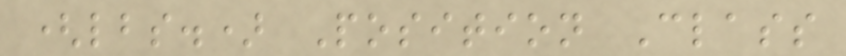(lbs.) Position Class
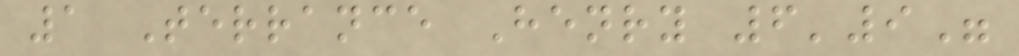1 Terrance Henry 6'9"
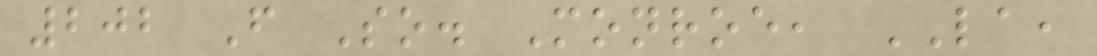202 F So. Monroe, LA,
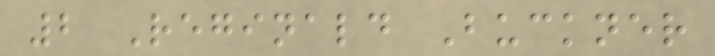2 Reginald Buckner
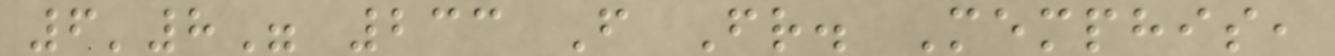6'8" 233 F Fr. Memphis,
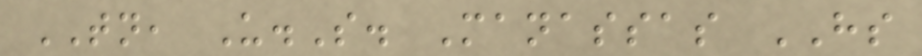TN, U.S. Manassas HS
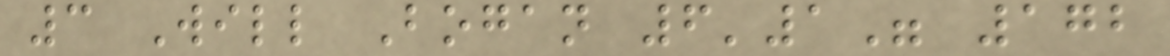3 Will Bogan 6'1" 172
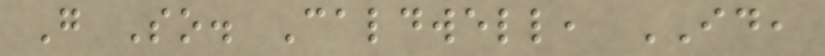G So. Caldwell, ID,
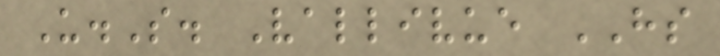U.S. Vallivue HS
